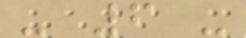- 6 -
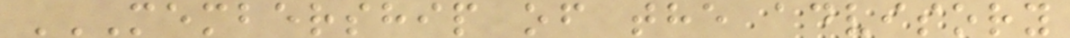MEMBERSHIP OF THE ADVISORY
